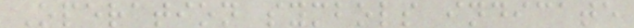Operation symbols indicate
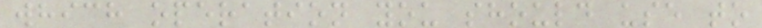which operation you should use to
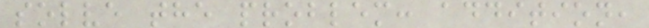solve the problem: addition,
